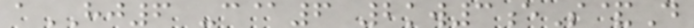aHJ6 -c@6 2kw3eS&D
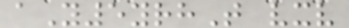aY5yrhT vxv
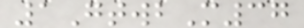1GtwbM37
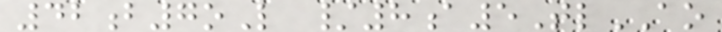42b7oL /8a5TlAO
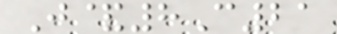J&8C21
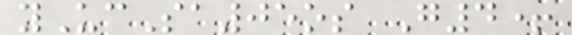yUcSa05os G4+
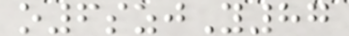o6szjY87
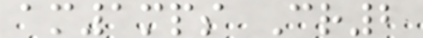am1mps Cr2
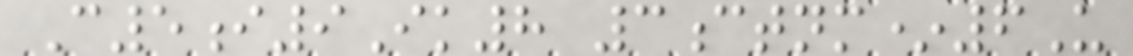C5i9Ik8 3ctnm*6U
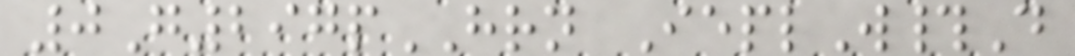0G297pHRN IeplW#D
